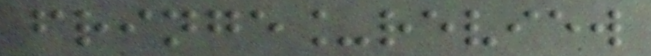fringe_review
